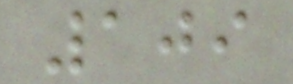109
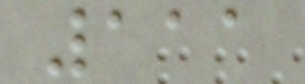111
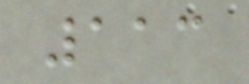113
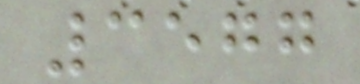3577
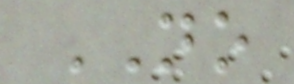NO
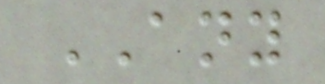ANY
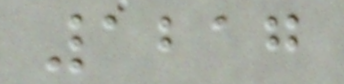1217
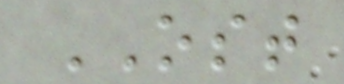OST
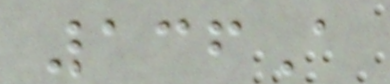136A
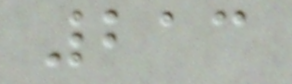213
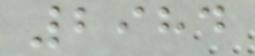2984
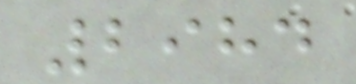2984
